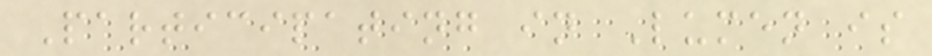Participating in Lumen is
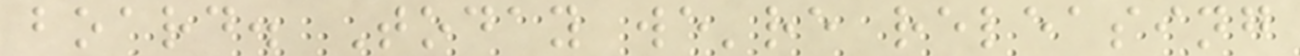board. Today we're releasing
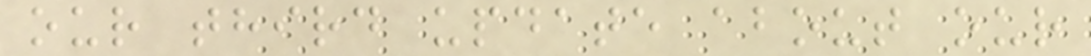our third update about our
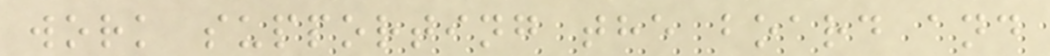work supporting the board and
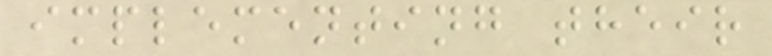implementing their
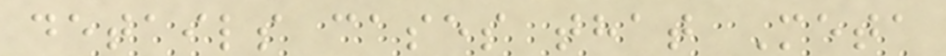details cases that Meta
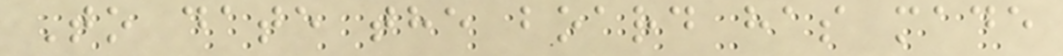To date the board has made
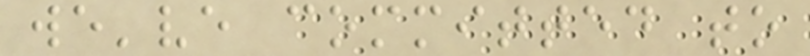we've committed to
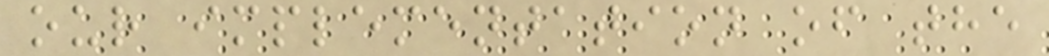our implementation of the
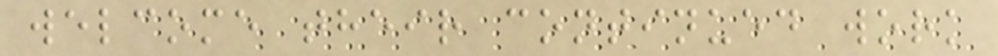welcome their continued work
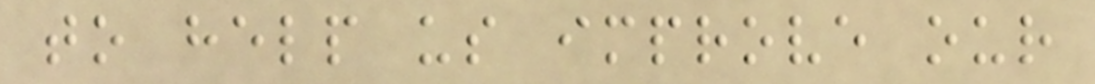to help us improve our
